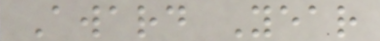Award Year
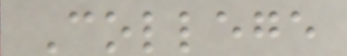College
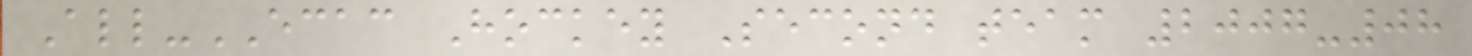All-ECAC Hockey Second team 2007-08
